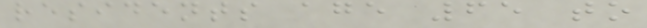residents age 65 to
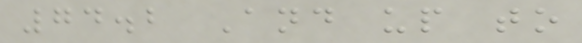74.2 And up to
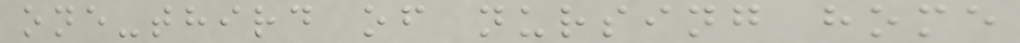one-third of nursing home
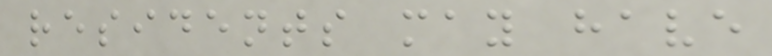residents may have
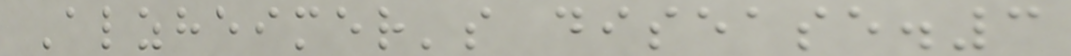Alzheimer's disease.3
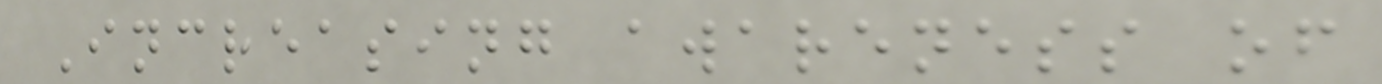Increasing awareness of
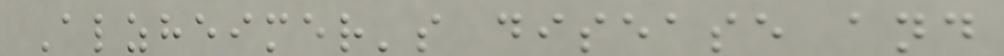Alzheimer's disease and
